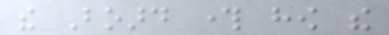the Board through how the
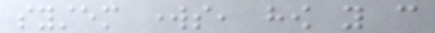system works, how you can
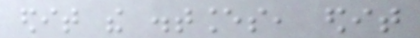edit the distances, edit
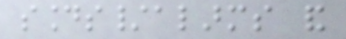sounds/alarms and
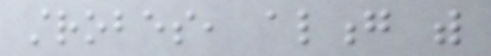strobes, along with
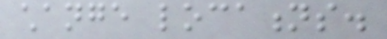change locations.
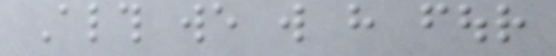Although we will have four
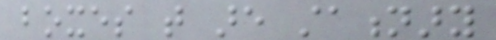boxes that are stationary
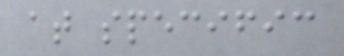at specific
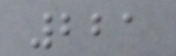221
